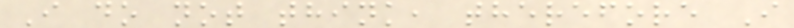I do not think, therefore I
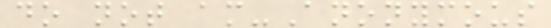do not am-Anonymous
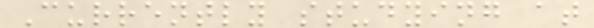Currently studying at
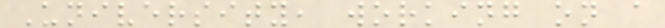University, working on a
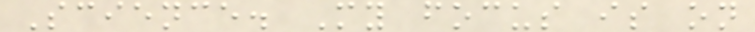Science. My focus is on
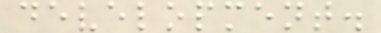development.
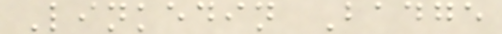Linkedin Badge
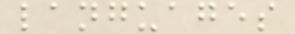languages
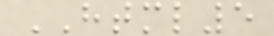HTML5
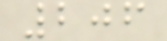206
